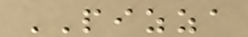PIZZA
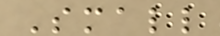Small
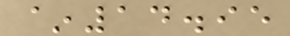~14.95
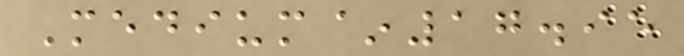Medium~17.95
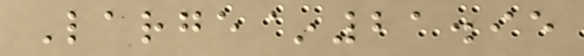Large~21.95
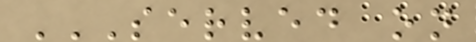SERVED ON
